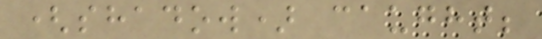(shadow) caught;
